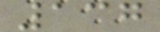137
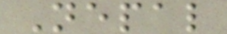Nepal
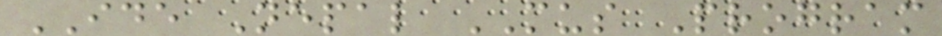IDE Nepal MUS Program
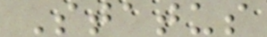Status
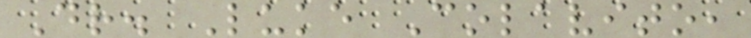Dr. Luke Colavito,
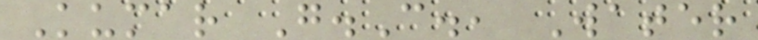Kumar G.C., Water
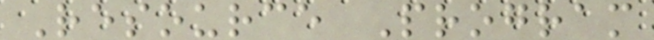Resource Program
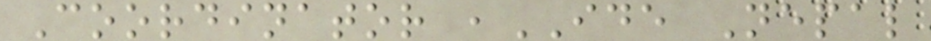Coordinator ,IDE Nepal
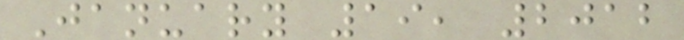January 19, 2012
